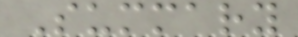Summary
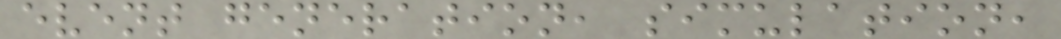event generation, simulation,
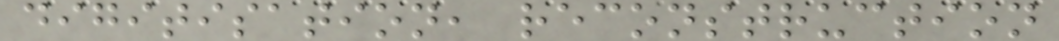digitisation, reconstruction
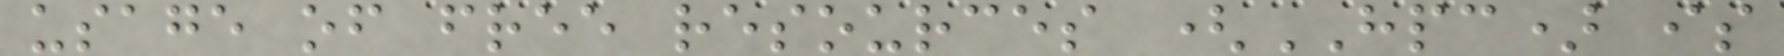usage of free resources (HPC) is
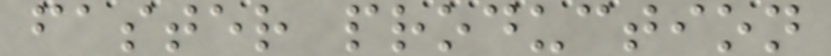faster production
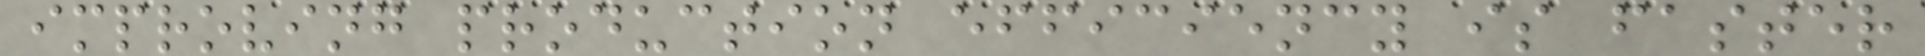improving production efficiency is faster
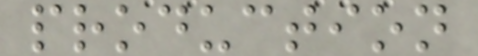production
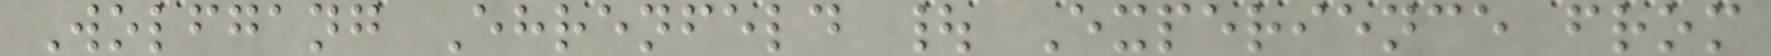Wolfgang Ehrenfeld | Experience from
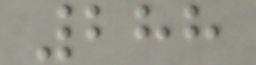288
